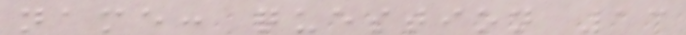name: question 13
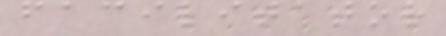facilitator
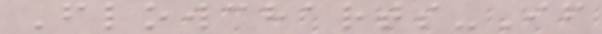Flowcharts-If
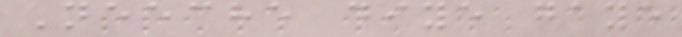Neeche diye gaye
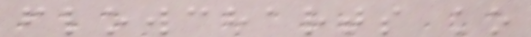flowcharts ko
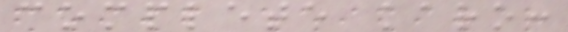complete karo:
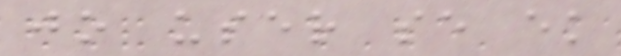jo user se ek
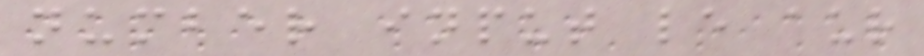number input le aur
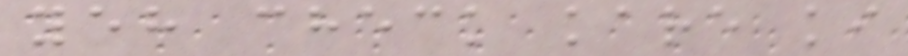yeh check kare ki
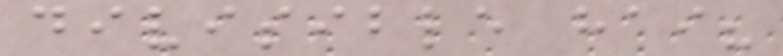divisible hai?
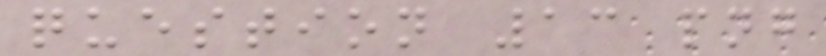question 13 png
